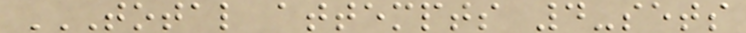TOTAL ATTEMPTS 4-SETS
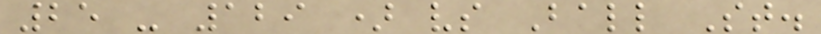25 - 129 ) vs Ball St.
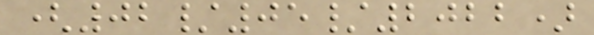(02/05/2022)
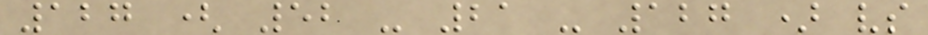127 ( 52 - 21 - 127 ) vs
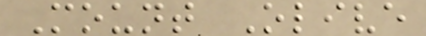Mount Olive
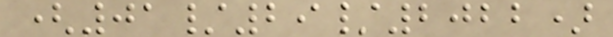(01/29/2022)
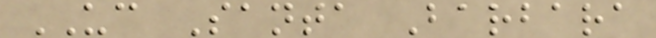UC Santa Barbara
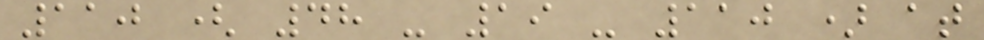110 ( 48 - 19 - 110 ) at
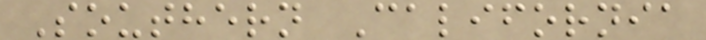Southern California
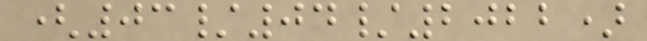(03/04/2022)
